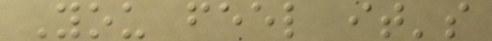You feel it's
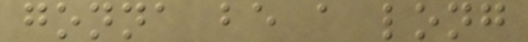gonna be a long
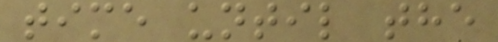time until the
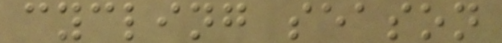cycling season
